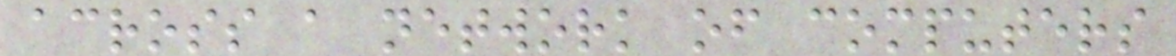across a network of computers
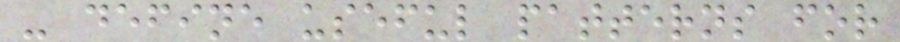- define useful patterns for
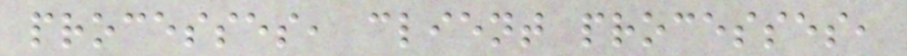processes, client processes,
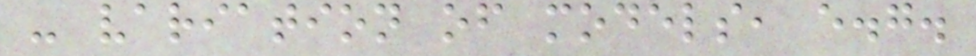- variation of models, e.g.
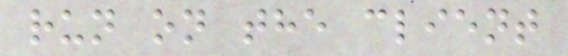run on the client
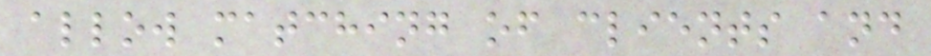allow matching of clients and
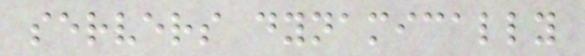servers dynamically
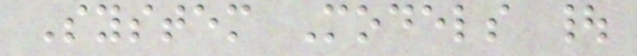System Models |
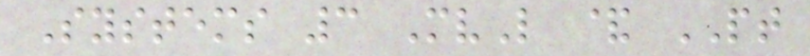Systems 3 MvL & PT
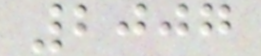2007
